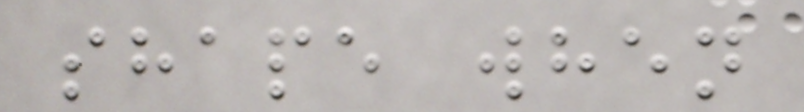shape when
